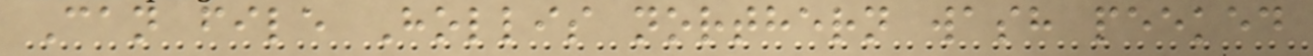Can file Hollis northern wash peeked
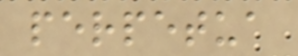perpetua
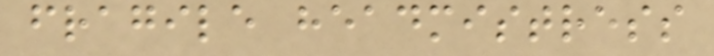fragile headmistress
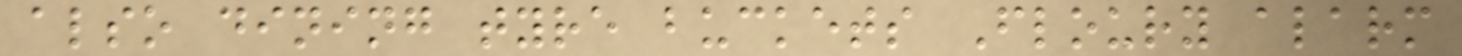also dining tyre buckets Floury alarm
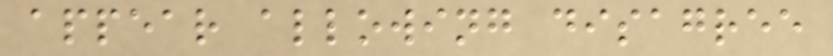appear allowing disagree
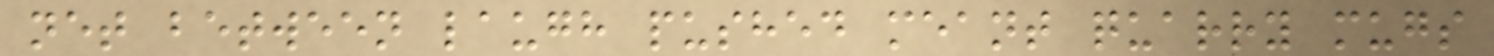net between laugh pushed meant quarry mugs
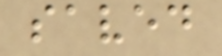saved
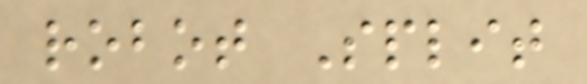robot Split
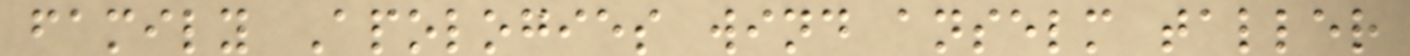family Apologies wind anselm taller
